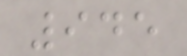945
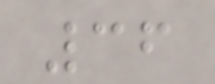36
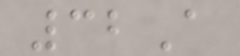32A
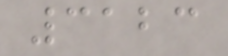3123
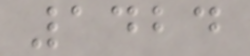1424
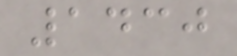1430
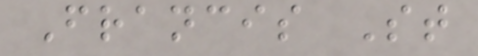Francis St
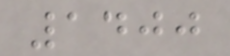1400
